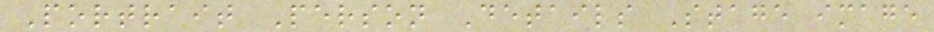Portrait Person Details Stage image
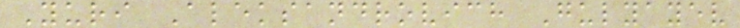Yuri Aleksandrovich Gulyayev
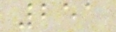251
